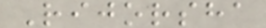Rijorsha
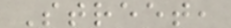Street,
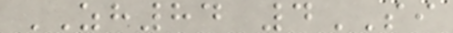ZH84 4SI
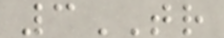3TR
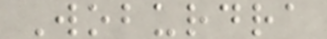Woburdra
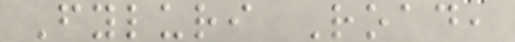Fyluri Road,
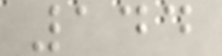144
